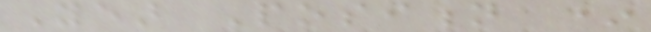Year Position *
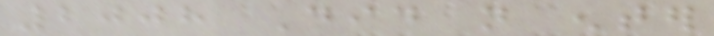2008 Did not enter
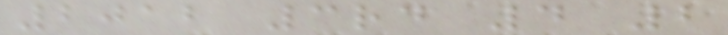2012 3rd 4 2
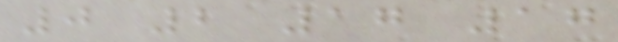0 2 17 17
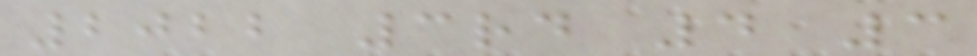2022 3rd 4 3
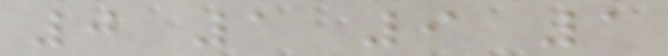0 1 9 1
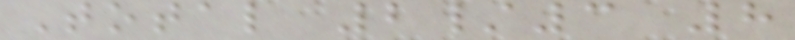Total 2/3 8
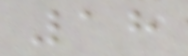18
